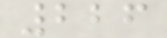226
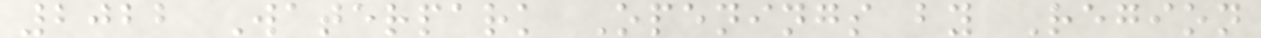2022 Waterpark Openings by Region
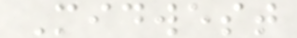Midwest
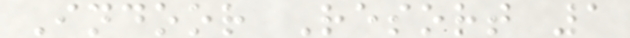Indoor Resort 1
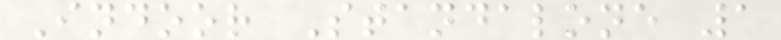Indoor Standalone 1
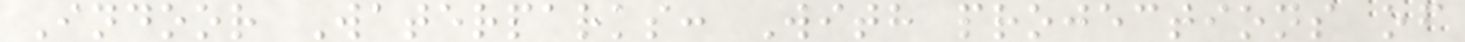Indoor Waterparks: With projections of
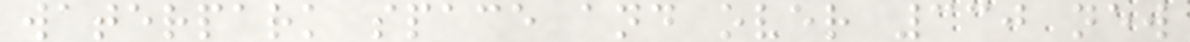waterpark space and over 330 new
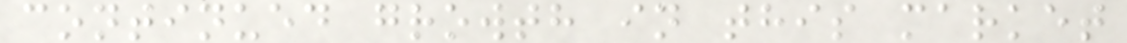continued growth in this market
